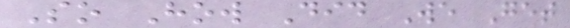So How Did We Get
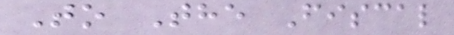To The Fiscal
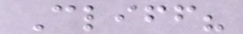Cliff?
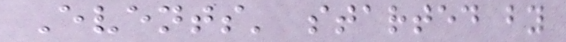Events' started by
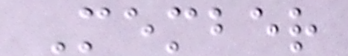Member
